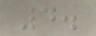4.
